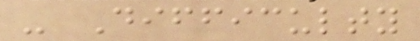- Difficulty
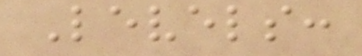Levels:
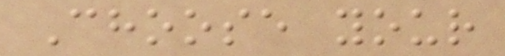Choose your
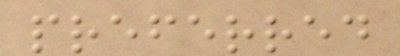preferred
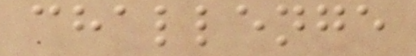challenge
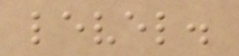level.
